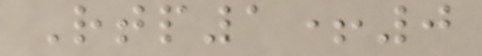Rtp1+0
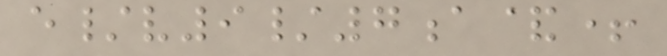e/v9/7a&+
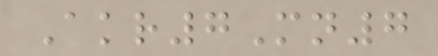Akr7Mn7
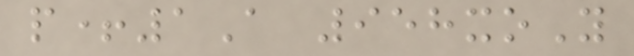p+1A 958xoY
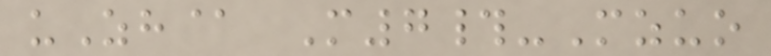uZh@ M7#-Mzuo
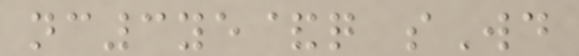nc3ye&q sWd
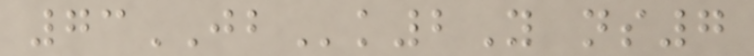73JBk2Y ns7
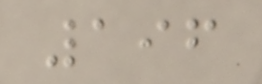196
